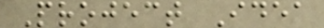Project Idea
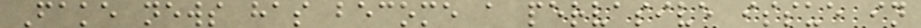Fake news has become a pervasive issue in
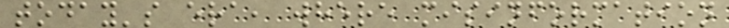today's era, where misinformation
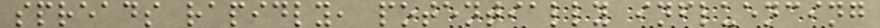spreads rapidly, potentially influencing
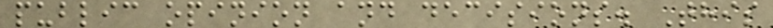public opinion and decisions. This
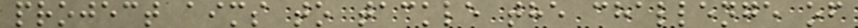project aims to tackle the challenge of
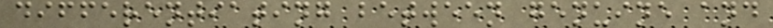differentiating between genuine and
